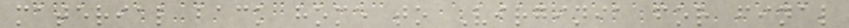material back home to Virginia for final
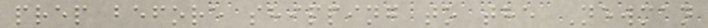prep before shipping to the Newman
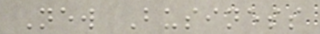New Business
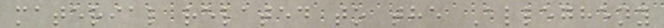material related to the Allegheny
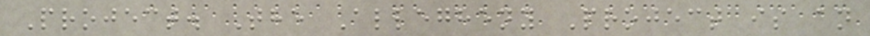Project. The Allegheny Project is an
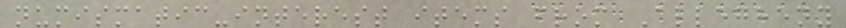numismatic-interest items from Allegheny
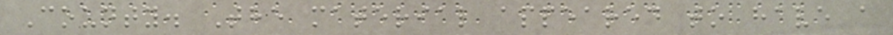County. The material appeared to have a
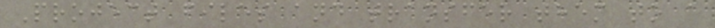Project files and transfer them to a
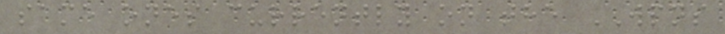same ones currently on the WPNS
